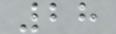28
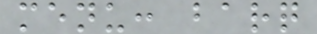menu: barq
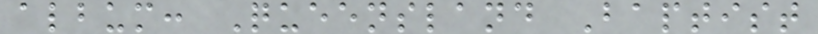album: Queensland Baptist
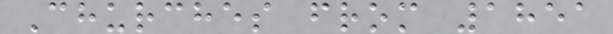Churches from 1851
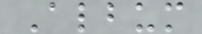Album
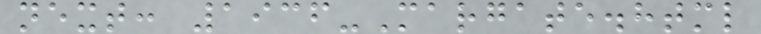next: 1936-Margate.html
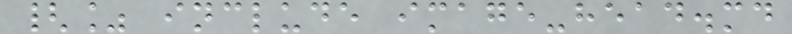{% include image-head.md
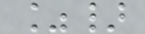%}
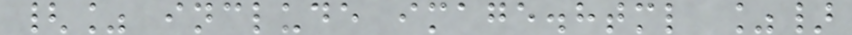{% include image.html %}
